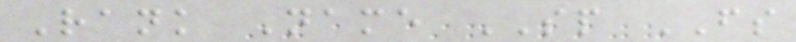Rank Name SP FS
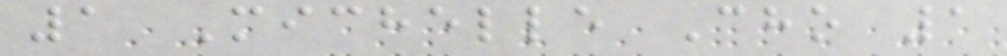1 Michelle Cho 1
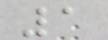1
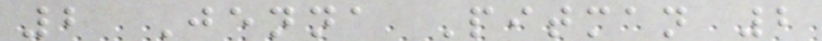2 Jenna Pitman 2
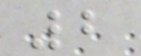2
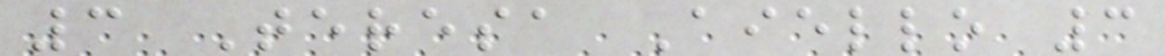3 Teresa Aiello 3
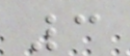3
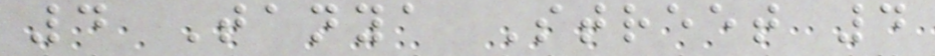4 Tanya Street 4
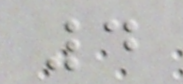4
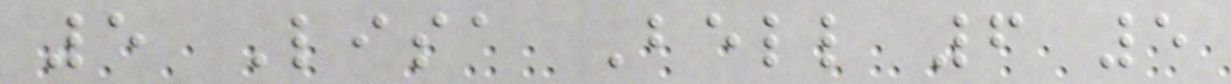5 Lisa Bell 6 5
